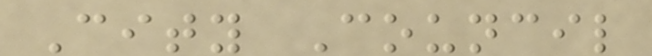City Council
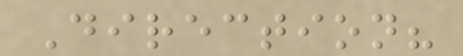Direction?
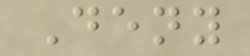Deny
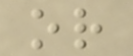or
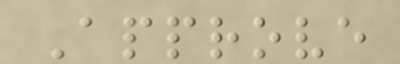Approve
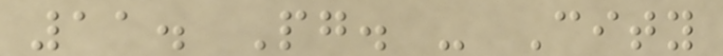11. Pg. - City
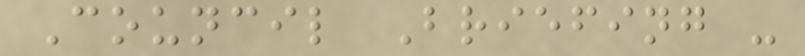Council Briefing -
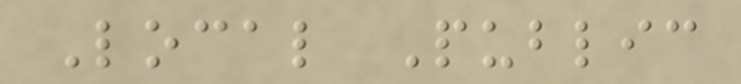Local Public
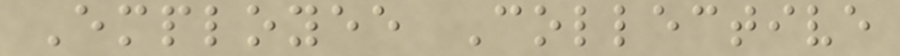Employee Collective
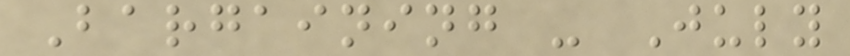Bargaining - July
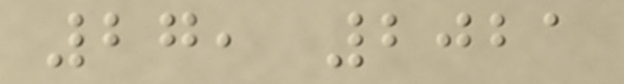27, 2021
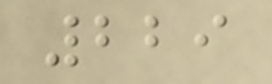229
